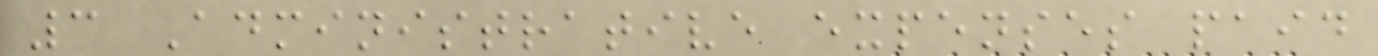3 Administrative expenses paid
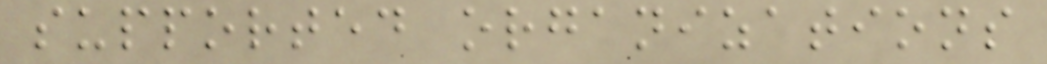supported organizations
